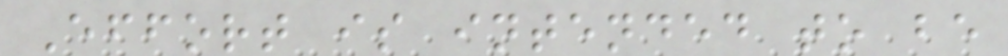Effort is intended to be
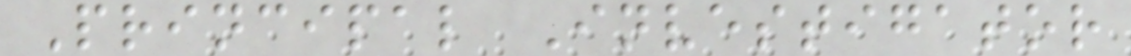Principal Investigator
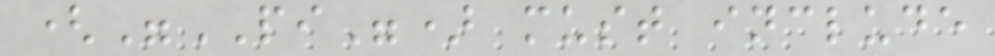("PI") must include
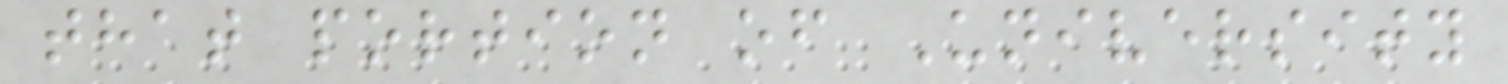that portion of University
